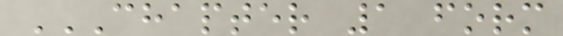CHAPTER 1 FORM
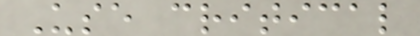Use critical
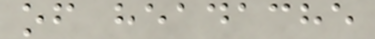of headache
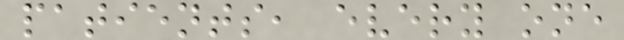patients, every one
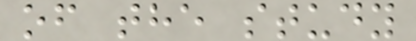of the study
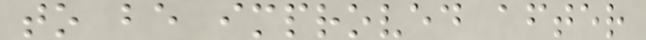to be improved after
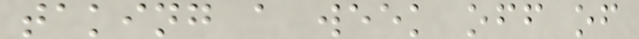taking a week off of
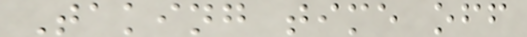Taking time off
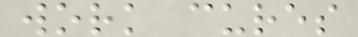work cures
